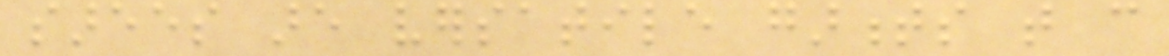sarees are versatile garments that can
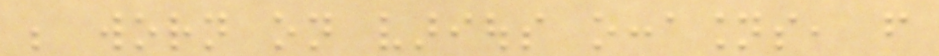be worn on various occasions, from
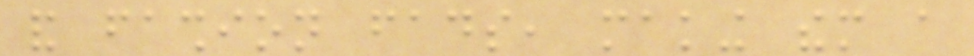and fashion fads, making them a
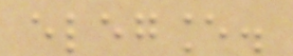elegance.
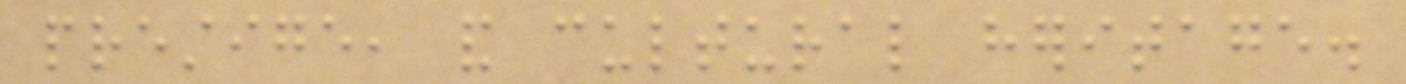prestige, and cultural heritage.
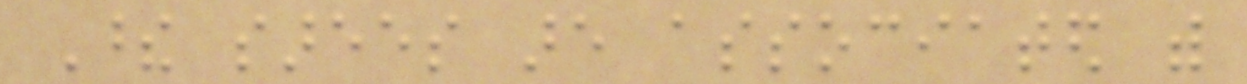These sarees are associated with
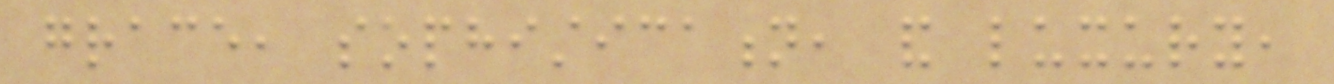grace, sophistication, and luxury,
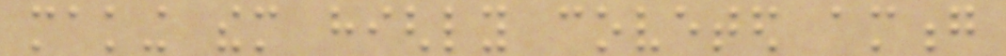making them highly coveted among
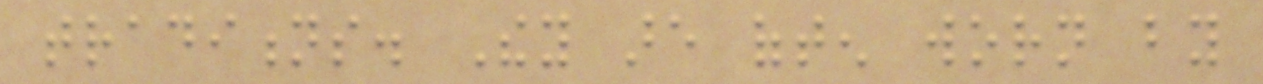traditions. They are often worn by
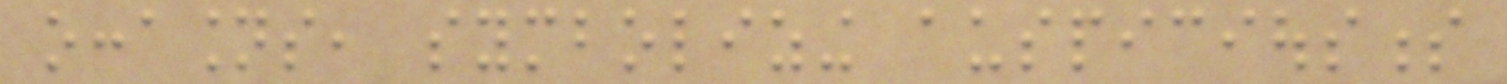occasions, symbolizing auspiciousness
